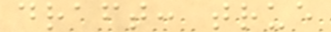draft: true
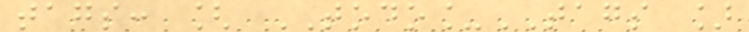tags: [ TODO_TAGS ]
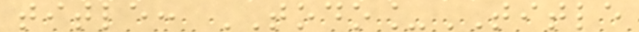title: TODO_TITLE
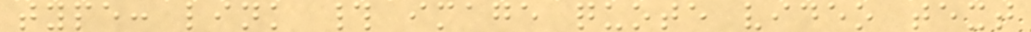type: link # image quote video text
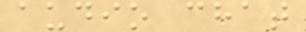audio chat
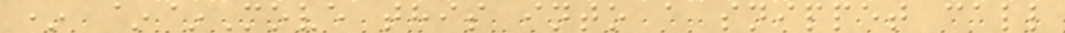* ~~Move this into a snippet call
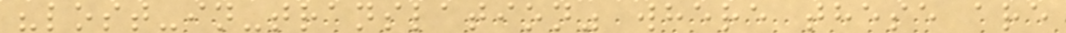"lost-in-translation" where these are
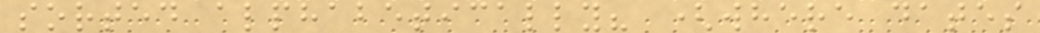sorted alphabetically? (where dates
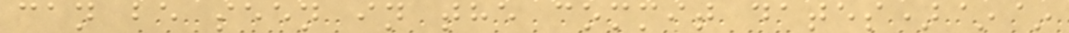can be seen in the commit dates)~~
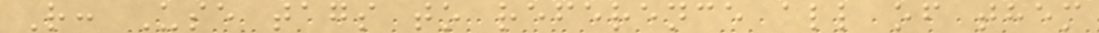R: Use tags to reference all of them
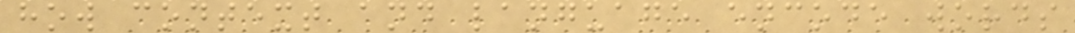how context and language encode words
